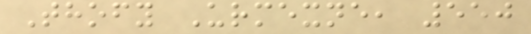Thofy Urmexne, 550
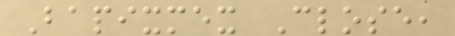Bapixmex Close,
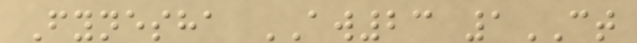Fynesha AW23 1CT
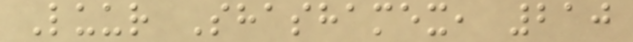Luur Shashamex, 210
